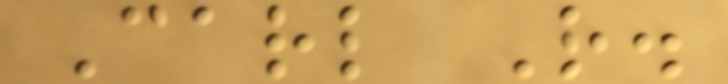Carl R.
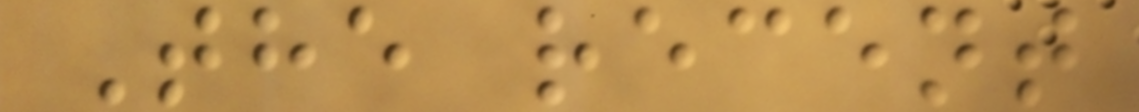The recent
